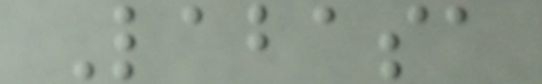Labasa
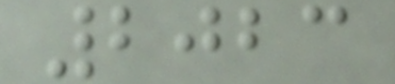2023
